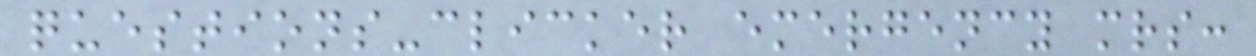questions-clicker emergency mrs:
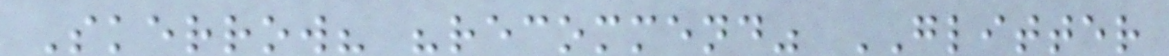Skerrow? "recommend" GLITTER
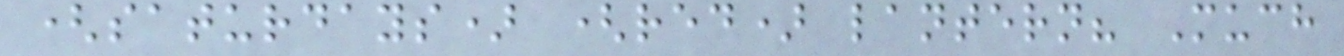(saturdays) (red) lantern? Much
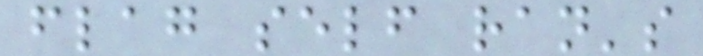flag self ran's
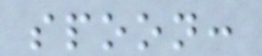spoon:
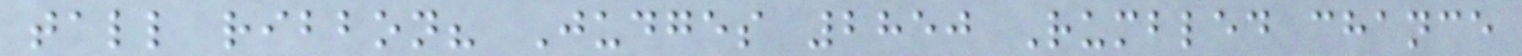tall ribbon? Judges 2850 Rumbled chance
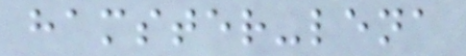hamster-lena
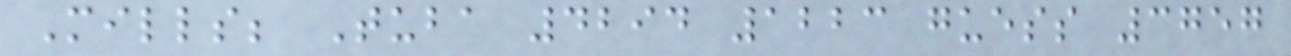Mills; Tuba 4294 1223 guess 3757
